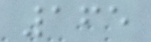165
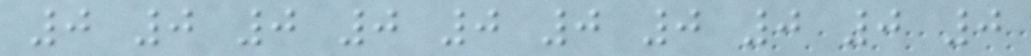0 0 0 0 0 0 0 0 0 0
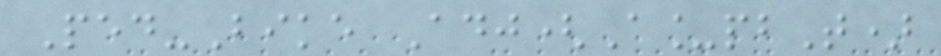Ped-Bike Adj(A_pbT)
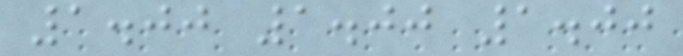1.00 1.00 1.00
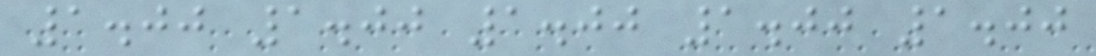1.00 1.00 1.00 1.00 1.00
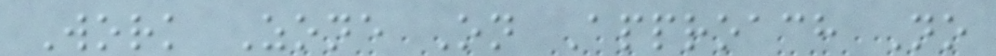Work Zone On Approach No
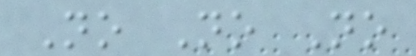No No No
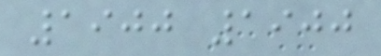1900 1900
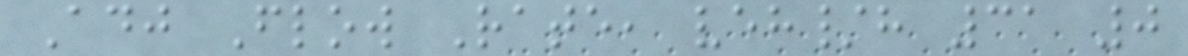Adj Flow Rate, veh/h 31 0
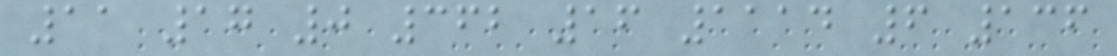11 17 0 362 16 1114 6 136
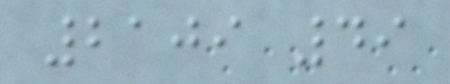2109 49
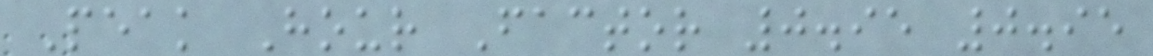Peak Hour Factor 0.95 0.95
